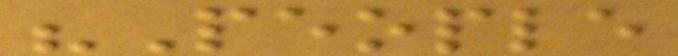"People
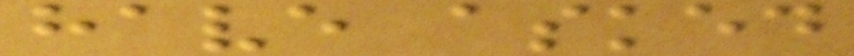have asked
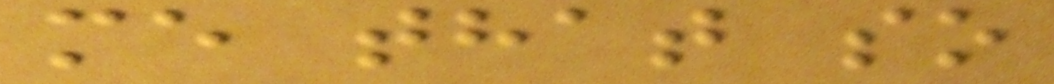me that so
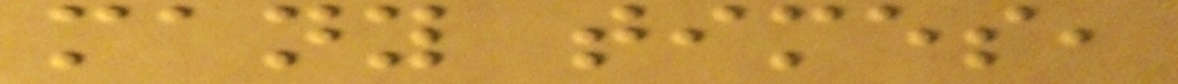many times,
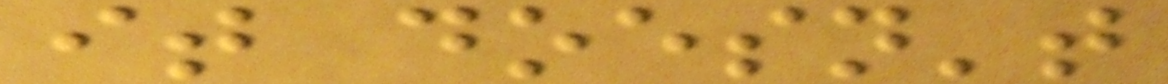it doesn't
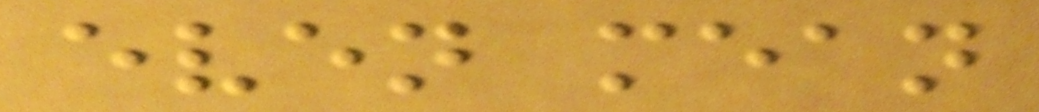even mean
